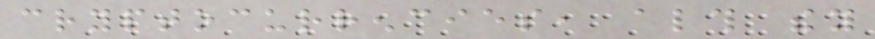cryptocurrencies, although they
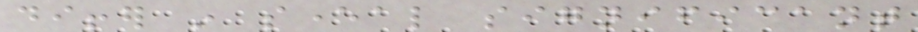differ in several significant
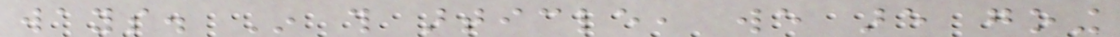ways. In this article, we are going
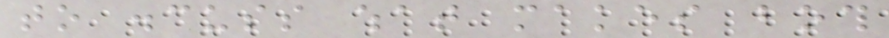to discuss what makes both
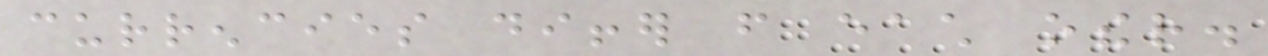currencies differ from each other.
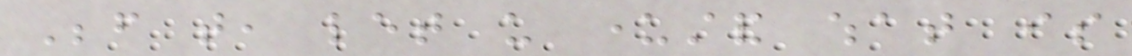Before that, let us understand what is
